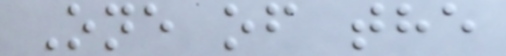One of the
